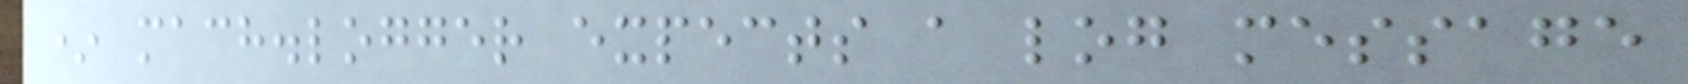* mach.logger expects a log message
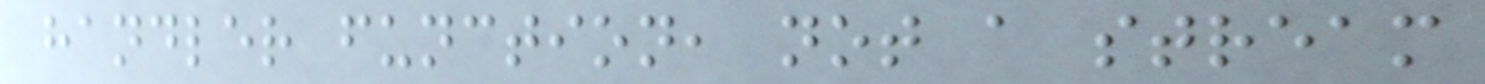handler function, not a stream
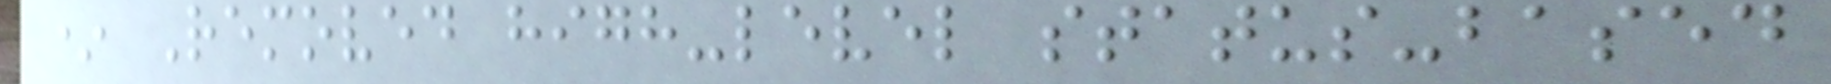* Removed high-level status-based
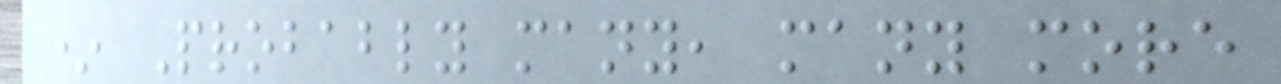* Probably many, many more
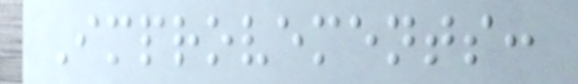Improvements:
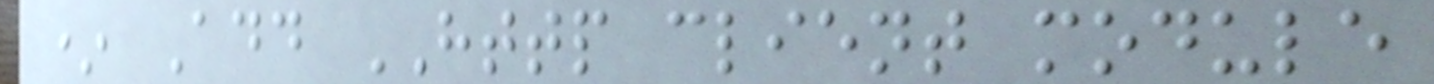* Add HTTP client module
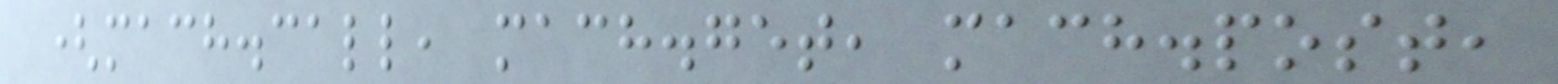(mach.call, mach.get, mach.post,
